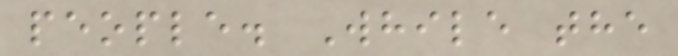people. While the
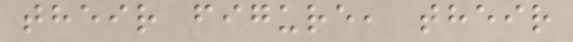their figure, their
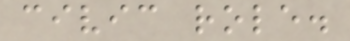civic role.
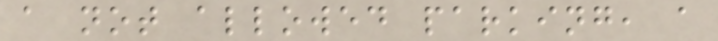a not allowed parking, a
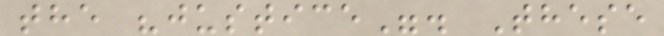the "justice". These
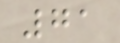71
